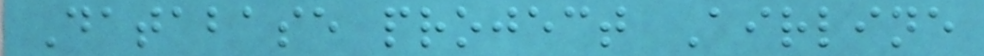Database project Airline
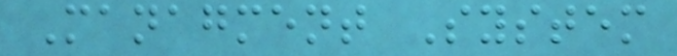Managment System
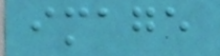image
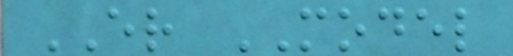ER MODEL
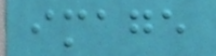image
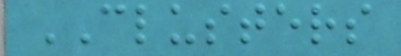CLUSTERS
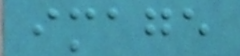image
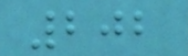202
